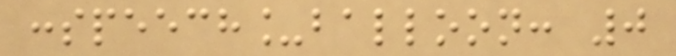:speech_balloon: 0
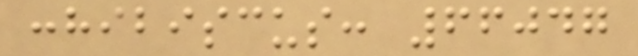:hibiscus: 66047
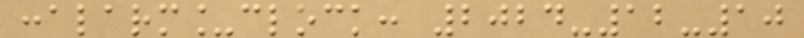:alarm_clock: 2024-12-10
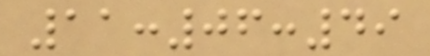11:06:49
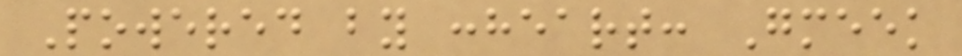Powered by :heart: Gmeek
